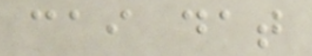cai dat
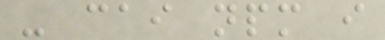- cai npm i
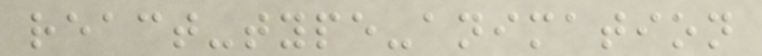react-type-animation
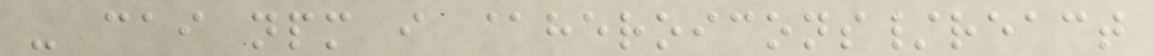- cai npm i @heroicons/react
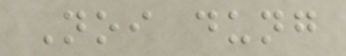Noi dung
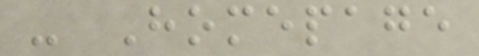- Homepage
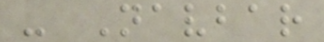- Navbar
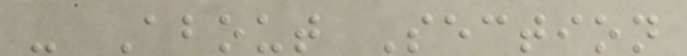- About Section
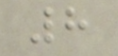8
